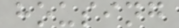housing
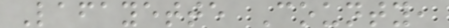Lafayette County,
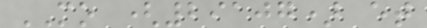MO (29107) et
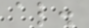al.
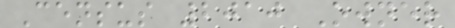Census 2010 Owner
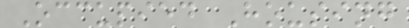Occupied Housing
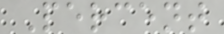Percent
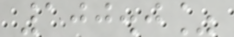100.0%
